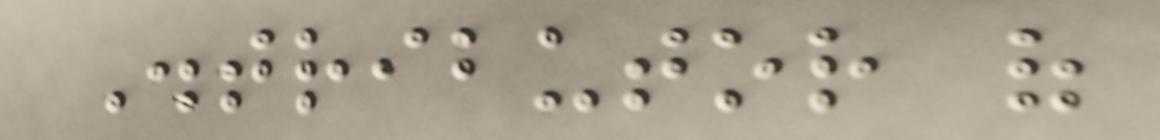Distributor of
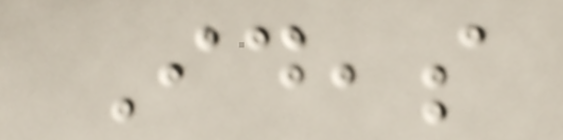Ideas
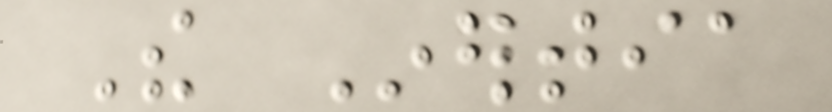The Inertia
